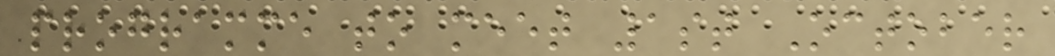programme to meet 1st October
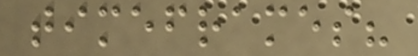timeframes?
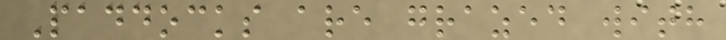Paddocks are grazed with
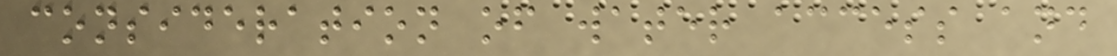consideration of water access and
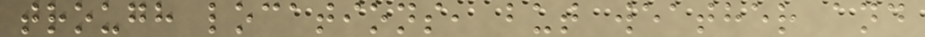trough locations, but weather and
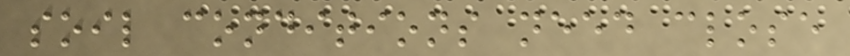soil conditions need close
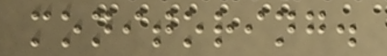monitoring.
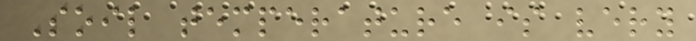Soil temperature is very
